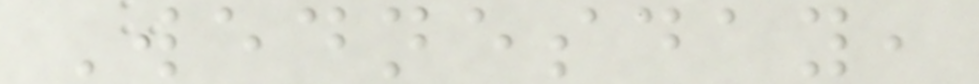Wednesday,
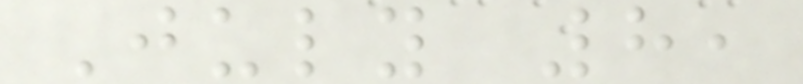July 8,
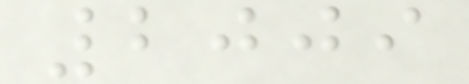2009
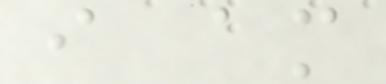i am
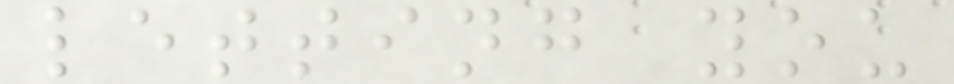letting you
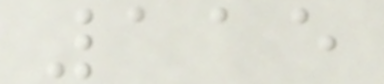115
